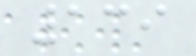139
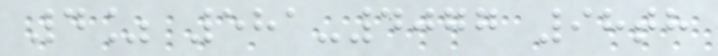4% 581-4077 98th
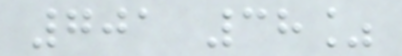701 38%
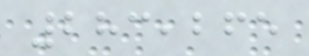283,265
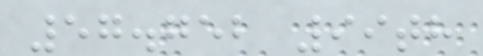57.752 99th
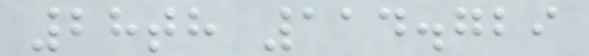28th 114.729
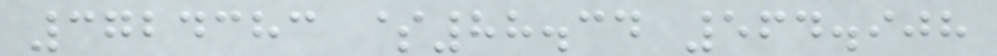3724383 $88.34 564.908
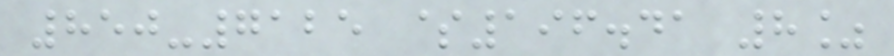850-7125 $196.41 8%
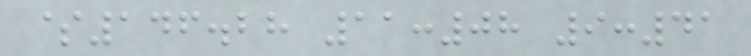$146.28 11:08 9:41
